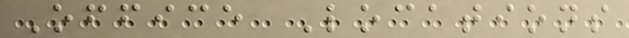Office Locations
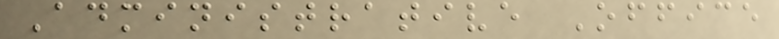Administrative Office
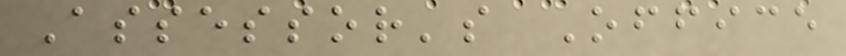Assessor's Office
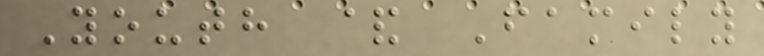Youth & Family
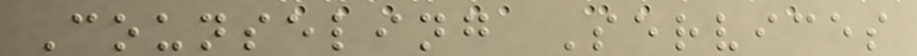Counseling Services
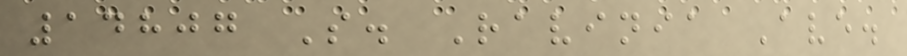14807 S. Ravinia Ave.
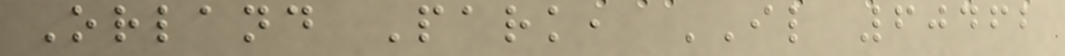Orland Park, IL 60462
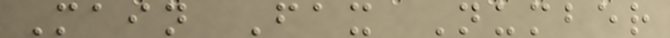Main Fax Number
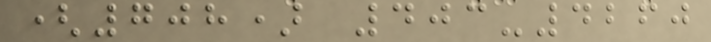(708) 403-4260
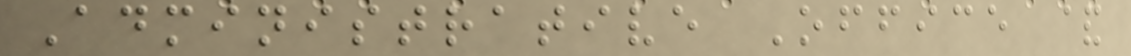Administrative Office &
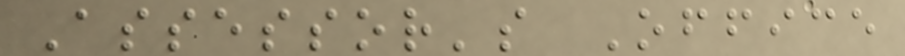Assessor's Office
